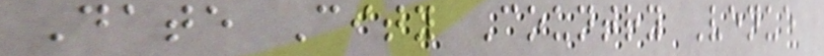Date City Country Venue
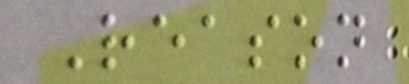Reason
